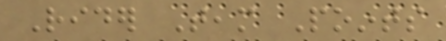Rider Team Points
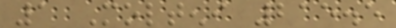1 Molteni 215.5
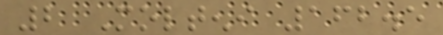2 Molteni 162.5
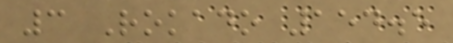3 Rokado 154.5
